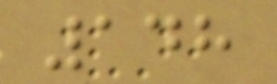148
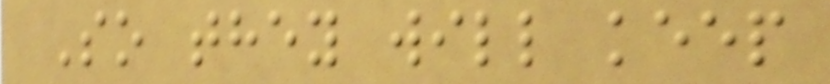So they will keep
